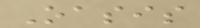Oasis
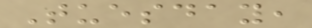Tuesday,
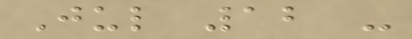Jul 12 -
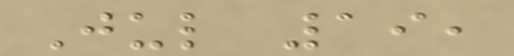Jul 19,
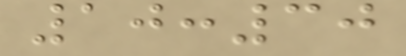10:30
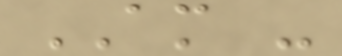AM -
